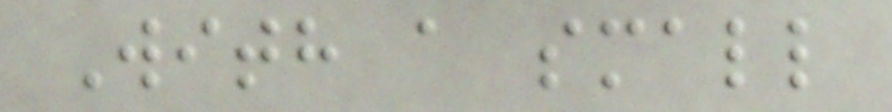With a small
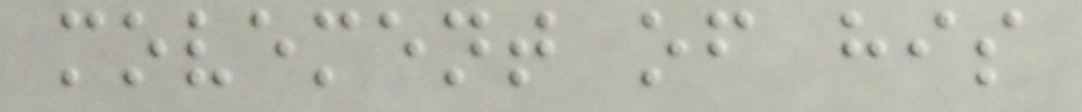movement of his
